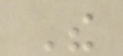The
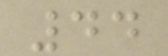44
